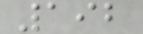192
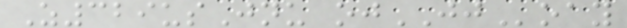Z329usJnu ojJJoay
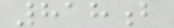818b
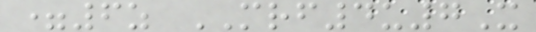=6z MRF4u7X
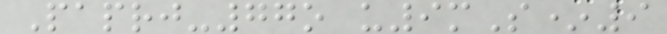Paprj-77o u9mS*9
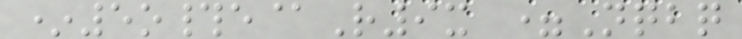*5o#e@R9x =Nqbq
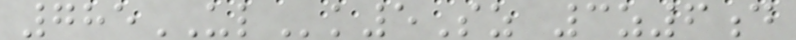785ULk5Sz 3z6d
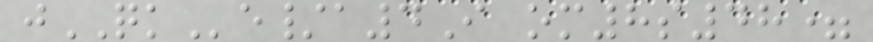jQKe/a4I om8s48=
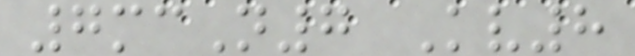7mcN7 Kv8
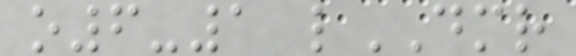o6-1 lDMR
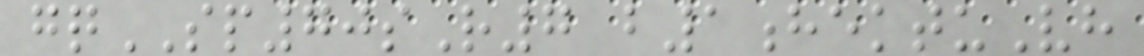gqSP70sR7 b1hektuVh
